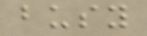busy
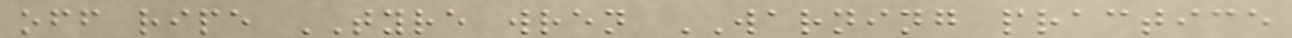off ripe TYRE wren WARNING practice
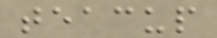teacup
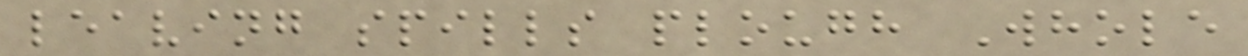leaving spills plough Whole
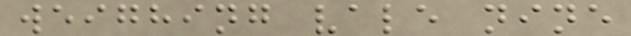weighing vale nine
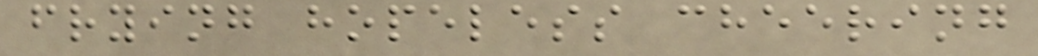frying hopeless cheering
